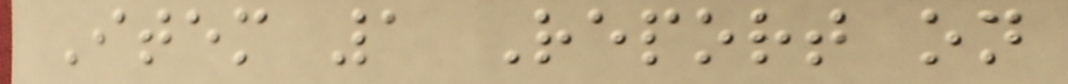Item 1 Report on
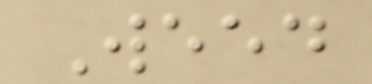Weed
